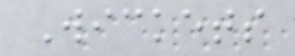Wickets
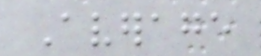Average
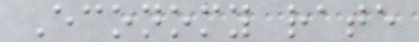Economy rate
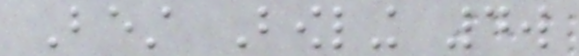Best Bowling 4w
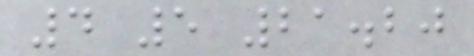4 5 21.20
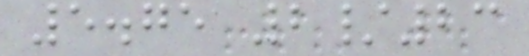5.75 2/23
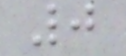0
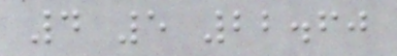4 5 22.60
